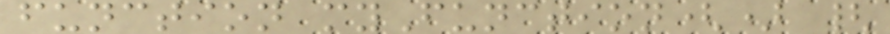function myFunction() {
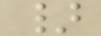}
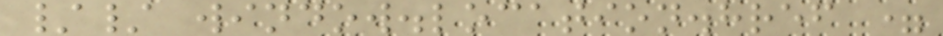// window.location.href =
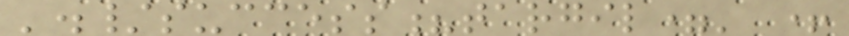'./success?targil=' +
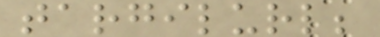targilurl;
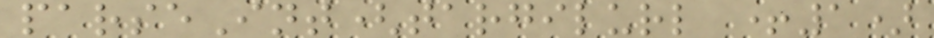parseInt(targilurl +1)
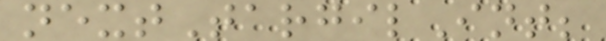nextTargilInt;
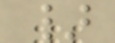}
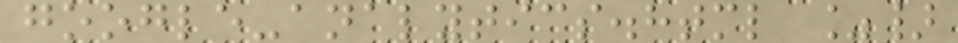google-analytics.html %}
